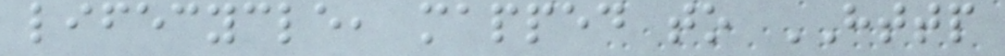lifecycle, mapped to HTTP
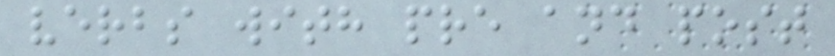verbs with pre and post
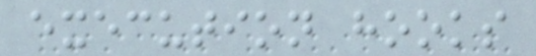execution hooks
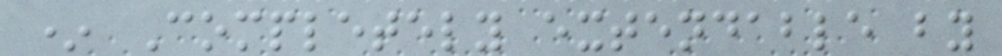* Completely extendable by
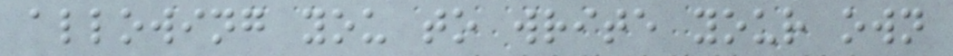allowing you to write your own
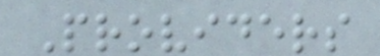Providers
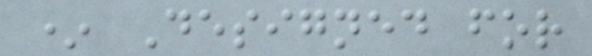* Designed for
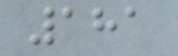181
